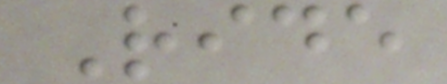Ride
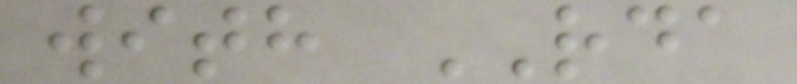with RDA
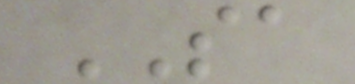SA
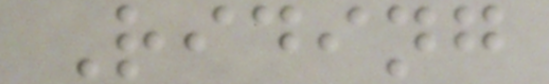Riding
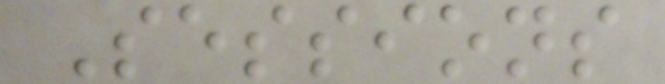Sessions
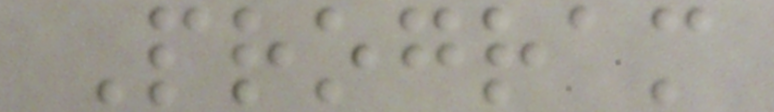Program
